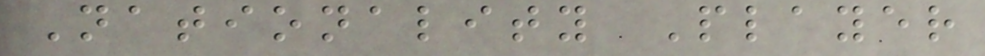Nationality Player
